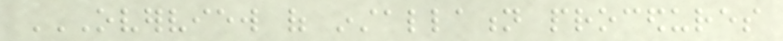OVERVIEW OF INSTALLATION PROCEDURES
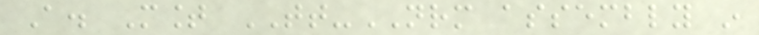A. Mount TT-NRM assembly in
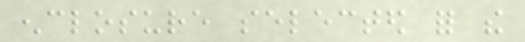enclosure selected for the
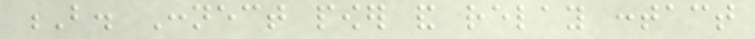B. Connect power and relay contact
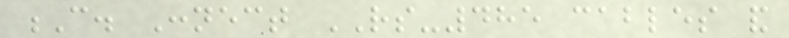C. Connect RS-485 cables and
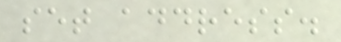set address.
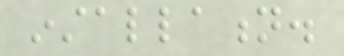installation.
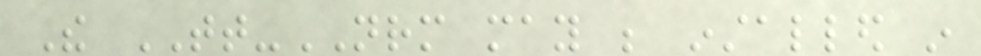The TT-NRM may be installed in
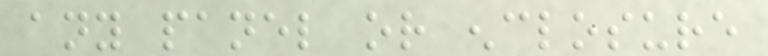any panel or enclosure
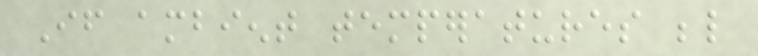If ambient temperatures below
